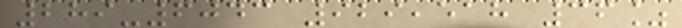289-6043 929,518 36%
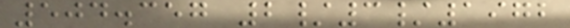504.357 2/3/1972
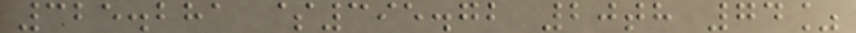325.281 $395.72 20th 74%
